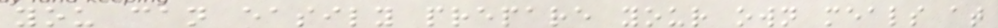you can easily prepare your own meals at
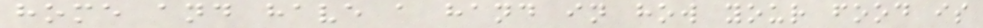home and have a hand in how your food is
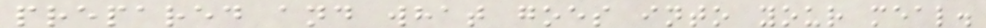prepared and what goes into your meal.
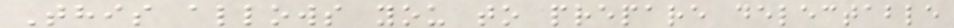This allows you to prepare delectable
